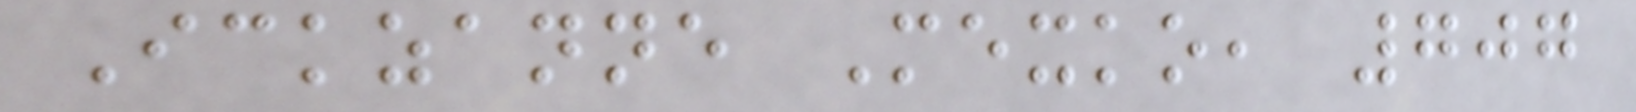Ickzanne Mexko, 707
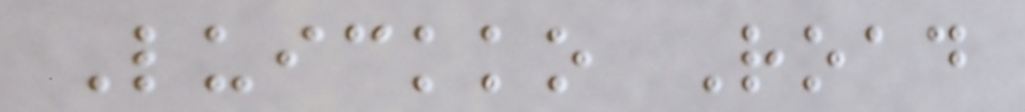Luickko Road
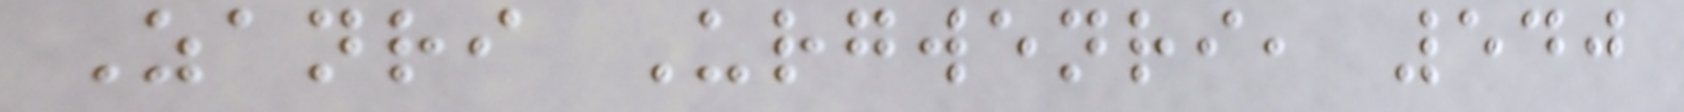Zanri Urgwenri, 540
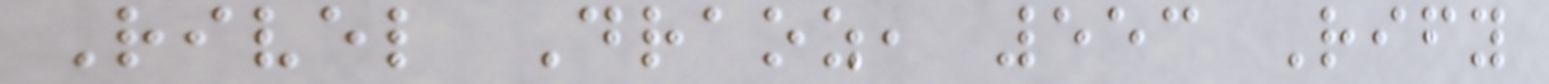Rivel Draoz, 553 Rify
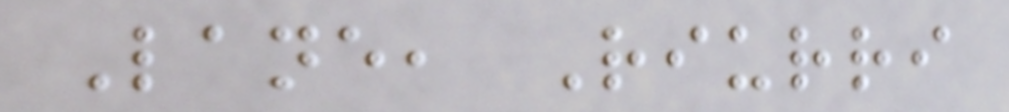Lane, Riurri
